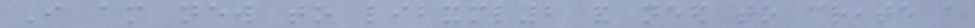I am new to libxml2 and need to create a
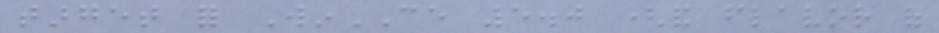target for WinCE 5.0 (and flavor of
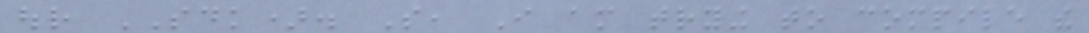our SDK). So, I am trying to compile the
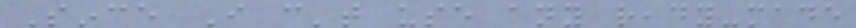Since I can't use any ready-made
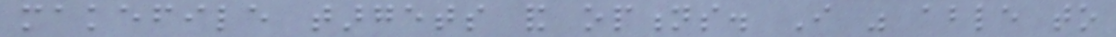makefile targets and options. I was able to
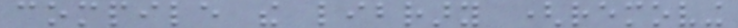compile the library (removing
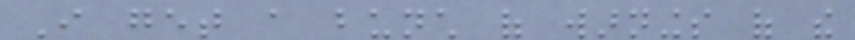I get a bunch of warnings of the
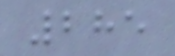285
